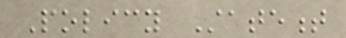Policy Statement
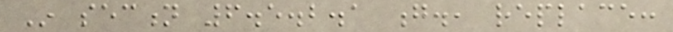In section 6.5.2.1 g., replace:
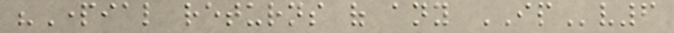"Partial returns of any IPv6
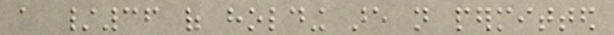a /36 of holding are not permitted
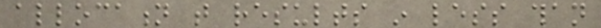allocation that results in less than
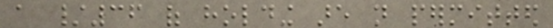a /36 of holding are not permitted
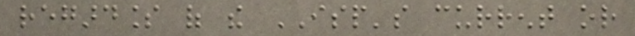regardless of the ISP's current or
